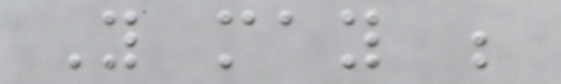You may be
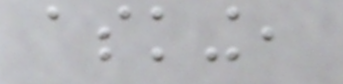asking,
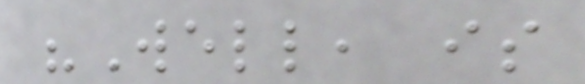"Well, is
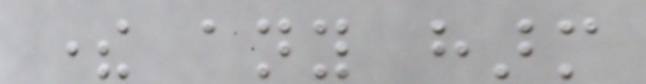there any harm
